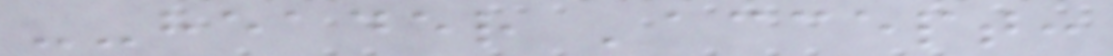--header 'accept:
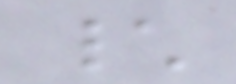\
